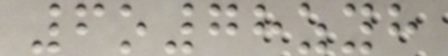6o78zyh
